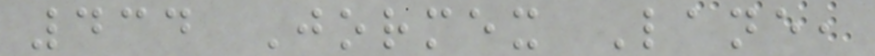434 Jormex Lane,
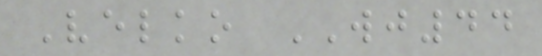Velko WJ44
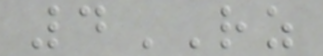4RZ
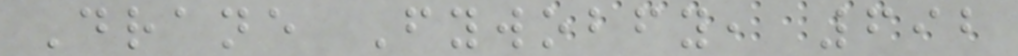Drane Fywobfy, 692
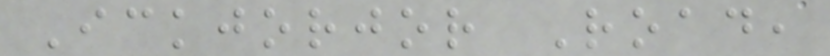Ickjorjor Road,
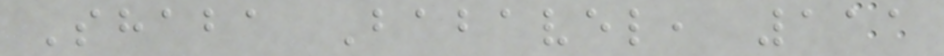Shaba Babavel, 111
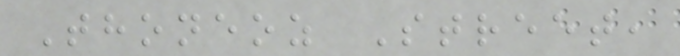Thoneoz Street,
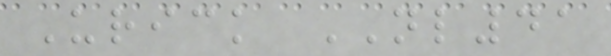Urick NL41
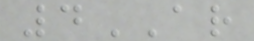4AR
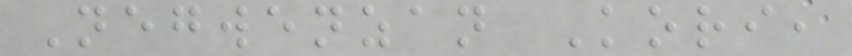Negwenzan Kori,
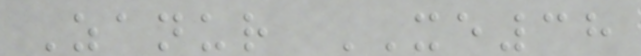Zanur XE38
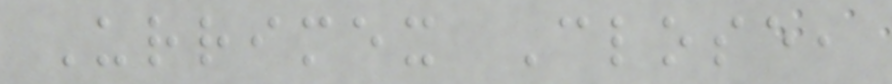Urrimex Close,
